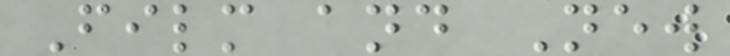Film and New
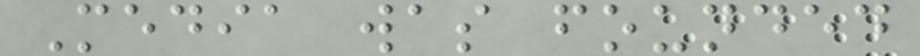Media was founded
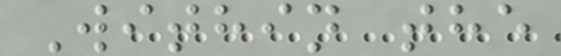Within the
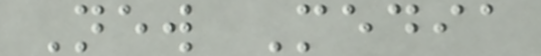New Media
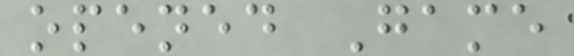opened Game
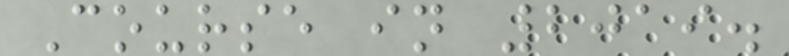Course in 2019.
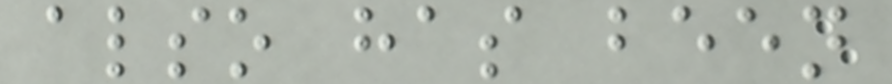also has been
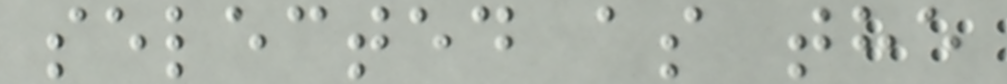selected as the
